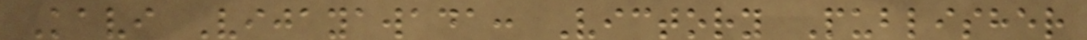Kavi Vijayawada: Victory Publisher
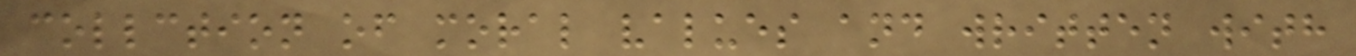collction of moral values and written with
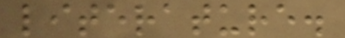literature.
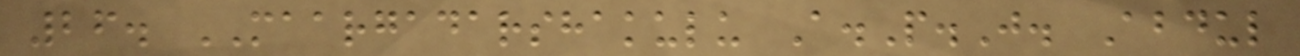26. MAARGADARSHAKULU A.P.J. Abdul
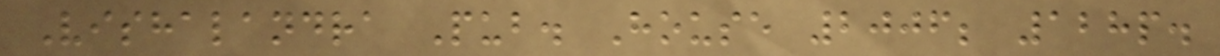Vishalandra Pub. House 2006; 128p.
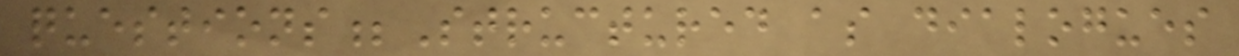questions;Structured as dialogues
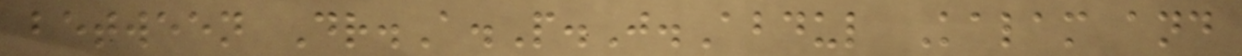between Dr.A.P.J.Abdul Kalam and
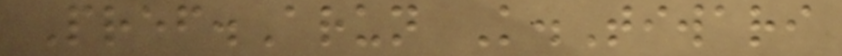Pref.Arun K.Tiwari
